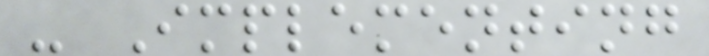- Implementing
